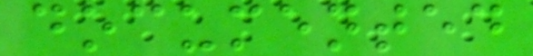documented
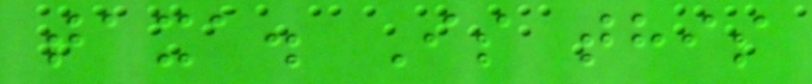taxa. Is this
